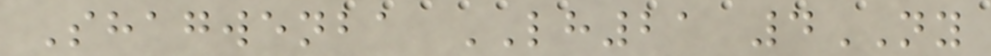Shagwenba LH21 4NY
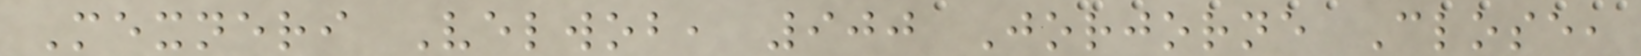Mexneri Velwob, 900 Jorjorne Close,
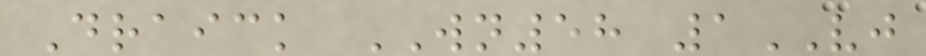Draick WN58 1VJ
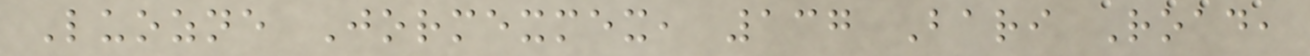Luozne Jormexmex, 137 Bari Road,
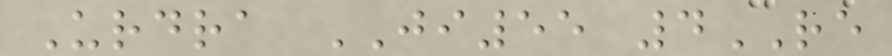Urdra JI55 4RE
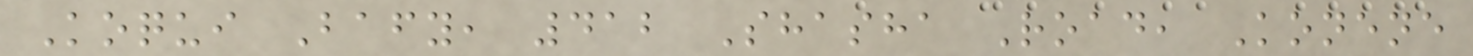Koqui Bafy, 412 Shasha Road, Konene
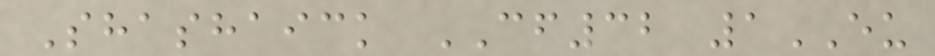Shashaick CF32 1EU
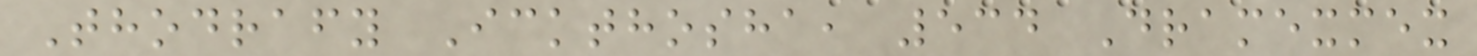Thodrafy Ickthosha, 534 Dramexmex
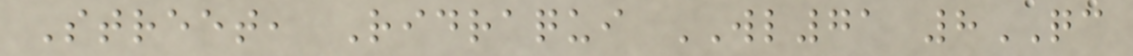Street, Ridraqui WL71 8QC
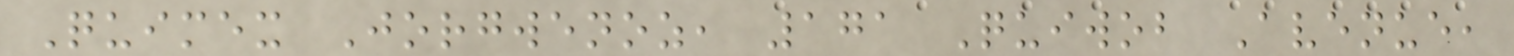Quimex Jorgwenoz, 171 Quiwob Avenue,
